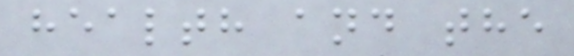health and the
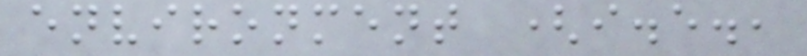environment (i.e.,
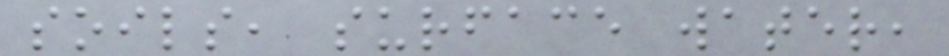soils, surface water,
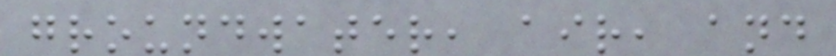groundwater, air, and
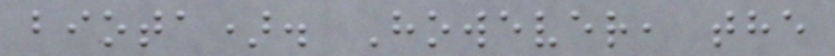biota). However, the
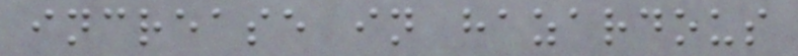increase in hazardous
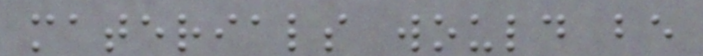materials would be
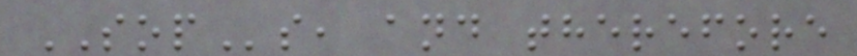SOPs, and therefore
